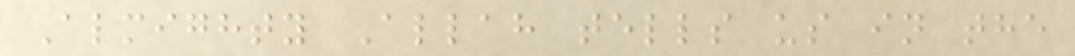Almighty Allah tells us in the
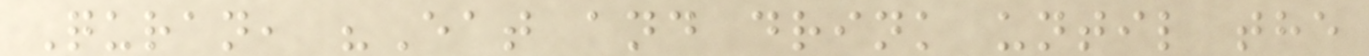Quran, "Eat and drink until the
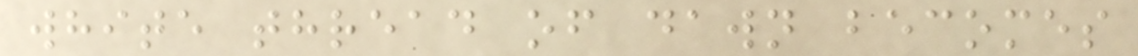white thread of dawn becomes
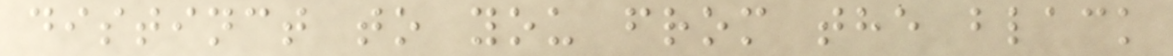distinct to you from the black
